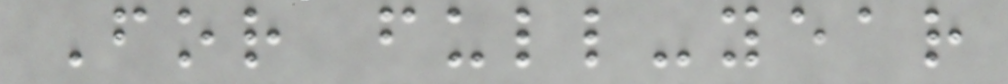For full-year
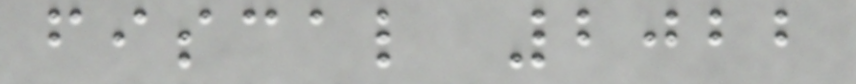fiscal 2022
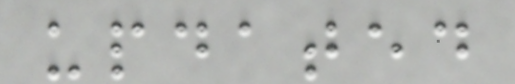updated
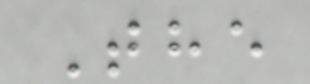The
